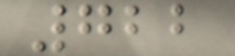722
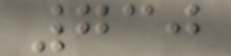730
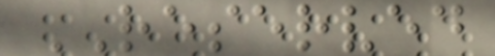RESERVED
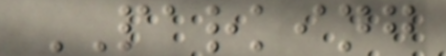PARKING
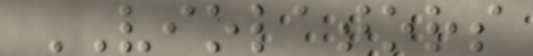VIOLATORS
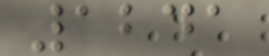1241
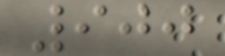900
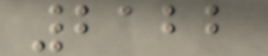2122
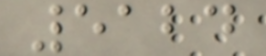5124
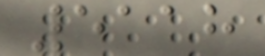5118
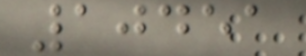10451
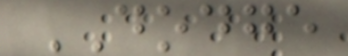DODGE
